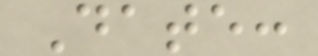Date:
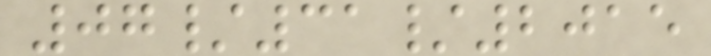07/31/2015
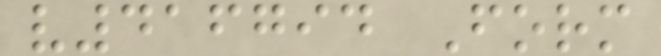v416794 Form
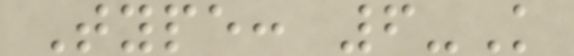Type: 6-K
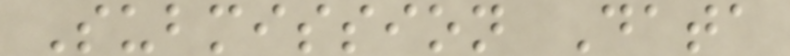Submission Data
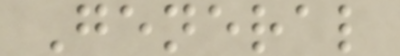General
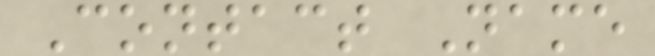Contact Name
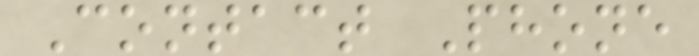Contact Phone
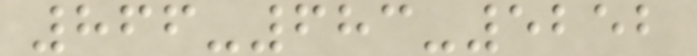866-683-5252
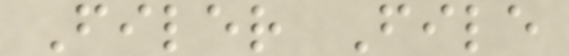Filer File
